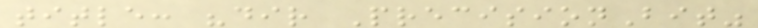title: "dir PrecisionBit"
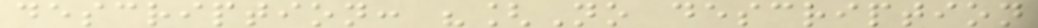description: "[No description
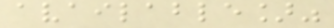available]"
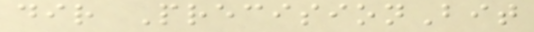dir PrecisionBit
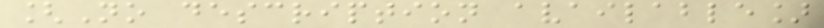[No description available]
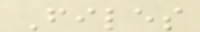Files
